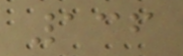136
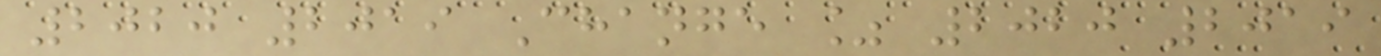2020 2019 Change % 2020 2019
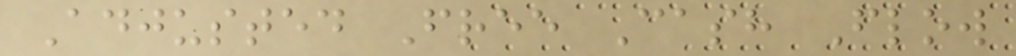Adjusted Free Cash Flow
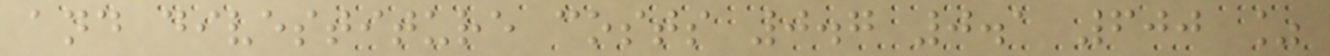and divestiture costs 0.7 0.1 600 %
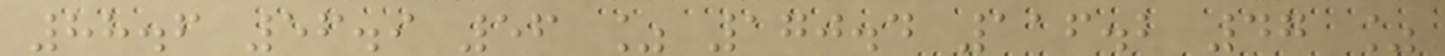88.6 56.9 56 % 170.4 116.2 47 %
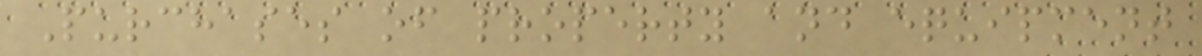Purchases of property and equipment
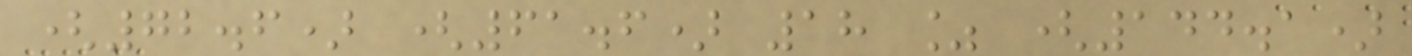(72.6) (61.6) 18 % (144.1)
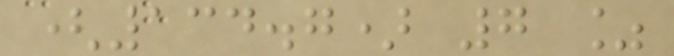(134.7) 7 %
